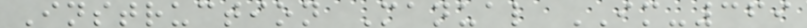Instruction Manual IM-369
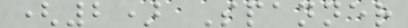(2) Spanner
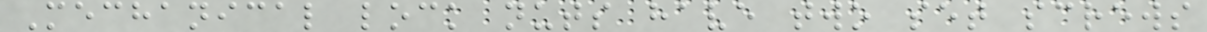Mechanical lock nuts have two set screws
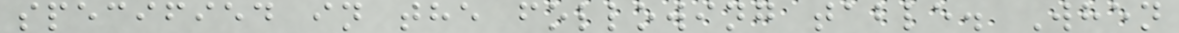specified in the following table. When
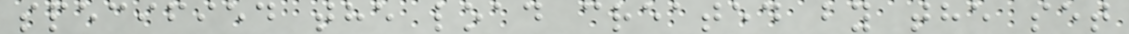specified the load created by the set
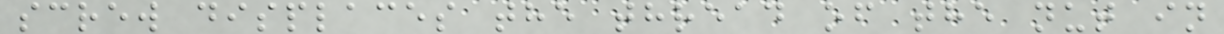screw displaces the thread of the nut in
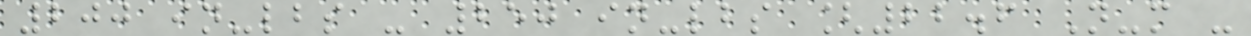200 in-lbs - 250 in-lbs [22.6 N-m -
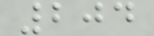204
